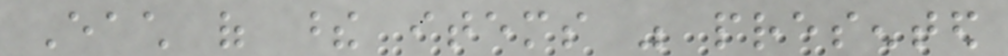Each of these items was presented
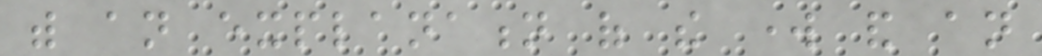with an explanation of the work and an
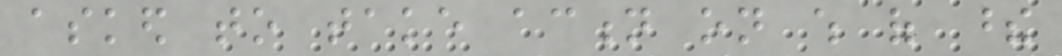asked to take action on which of these
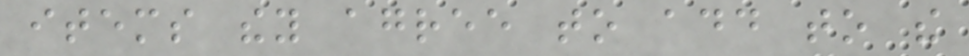items they agree to add to the
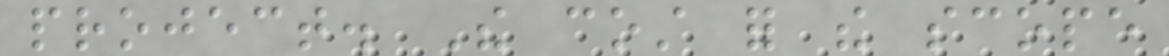project. The cost for the scope
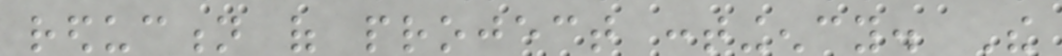reduction of project contingency. The
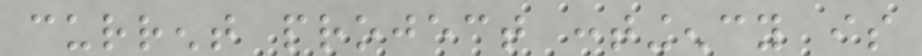current project contingency is
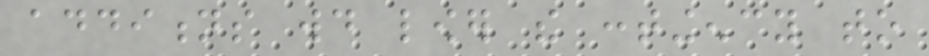additions would lower the contingency to
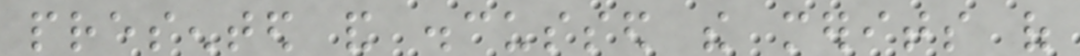presented and discussed the merits of
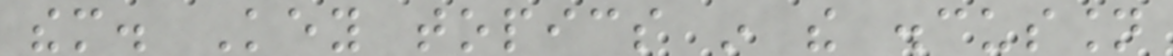them. Key topics in the discussion
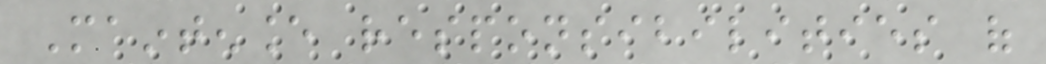Maintenance responsibilities of
